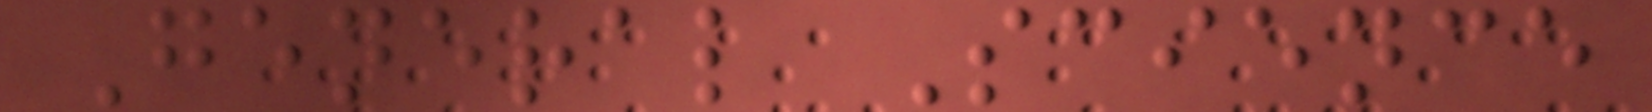General Science
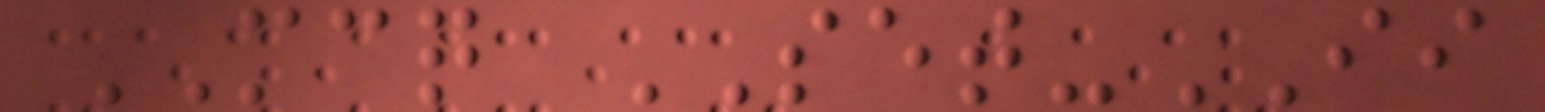MCQ SET-II
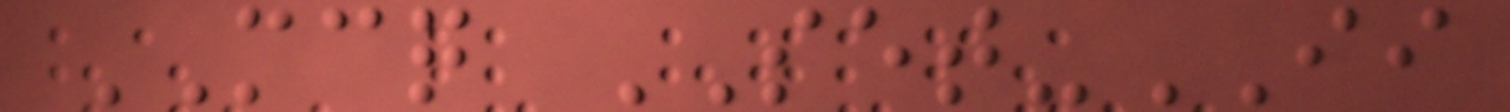MCQ SET-II
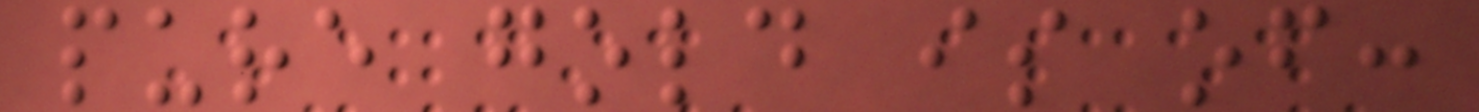pure gold is of:
